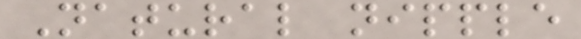Natural nipple
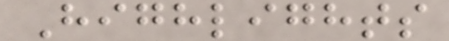Highlights
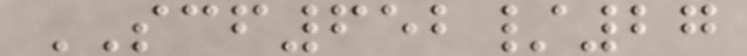SCF652/27
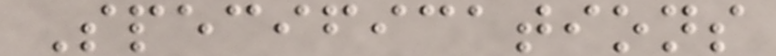Specifications
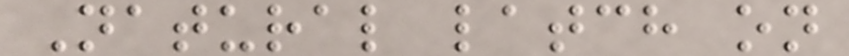Natural latch on
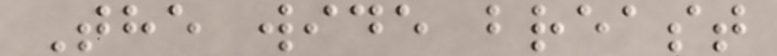The wide breast
